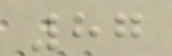87
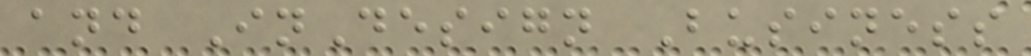and InDesign Business
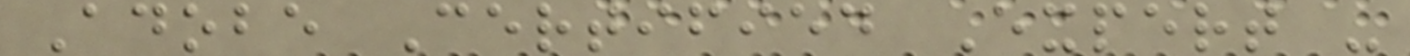Adobe Certified Expert -
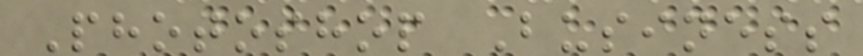Photoshop Business
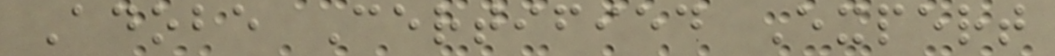Adobe Certified Expert
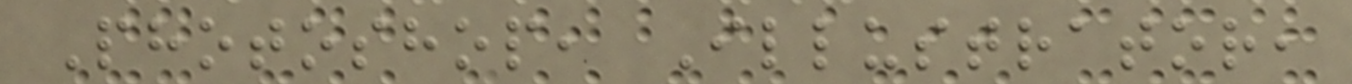Photoshop, Illustrator,
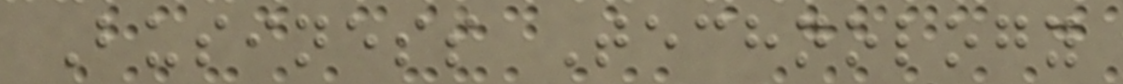Business Technology
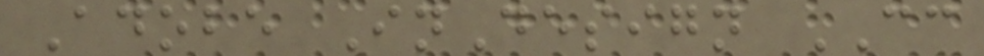Adobe InDesign CC
